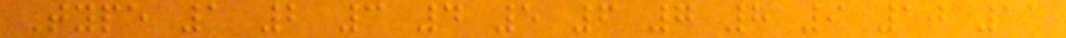Type 1 2 3 4 5 6 7 8 9 10 11
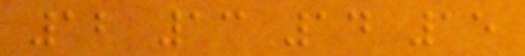12 13 14 15
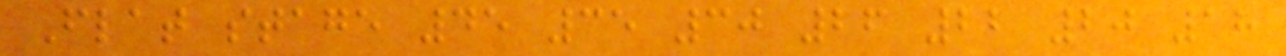Flat stage 45 35 30 26 22 20 18
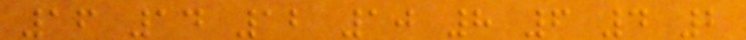16 14 12 10 8 6 4 2
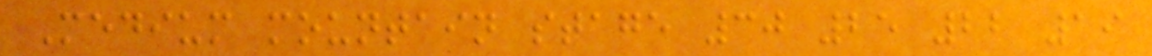Medium mountain stage 30 25 22 19
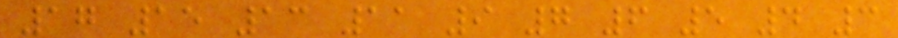17 15 13 11 9 7 6 5 4 3
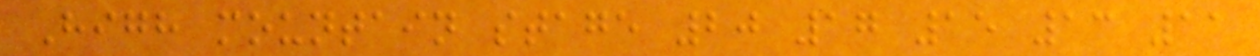High mountain stage 20 17 15 13 11
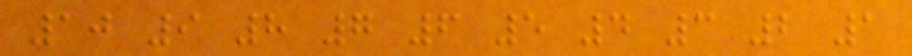10 9 8 7 6 5 4 3 2 1
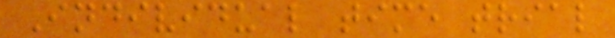Individual time trial
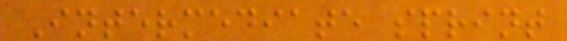Intermediate sprint
